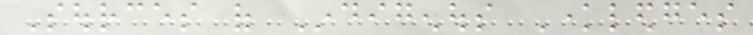Sources of Indigenous Knowledges
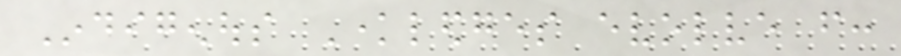Indigenous Knowledges evolve from:
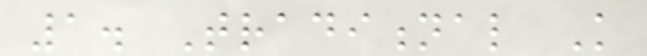1. Traditional Knowledge
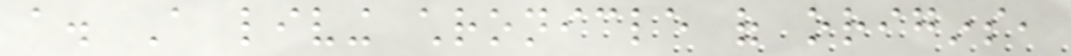a. A living chronicle of origins,
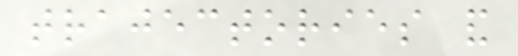trajectories and
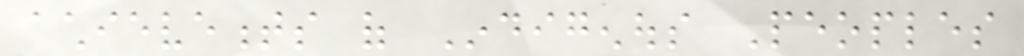achievements of Indigenous Peoples
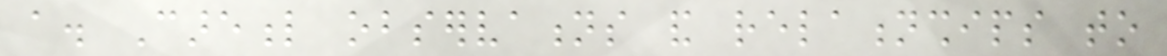a. Careful observations and relationships to
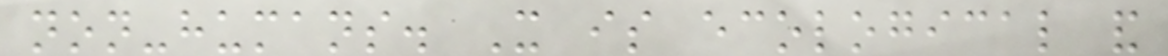non-humans. It is ecological and
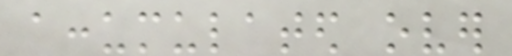accumulated over
